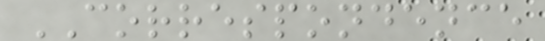CORRESPONDENCE
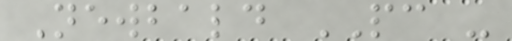Newbald PC -
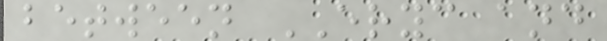between ERYC and
